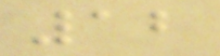12
